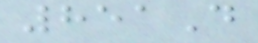851D
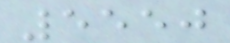5550
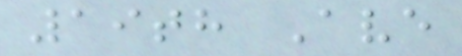19th Ave
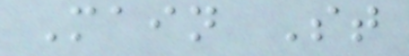Main St
